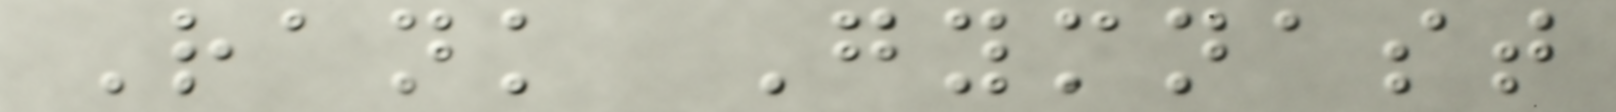Rank Gymnast
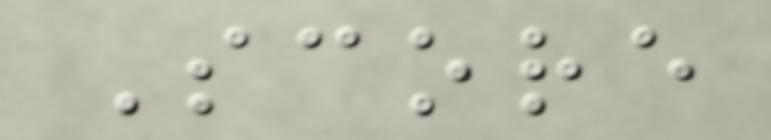Score
